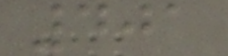401
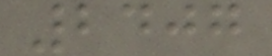2407
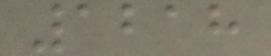1218
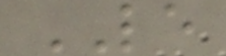LE
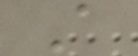A
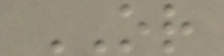OR
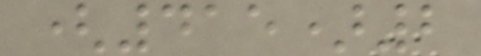(415)2
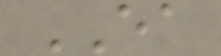EA
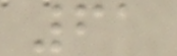61
